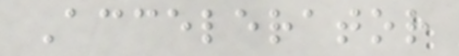Accelerator
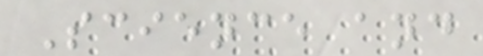Science and
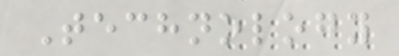Technology
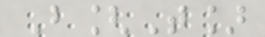B[T]
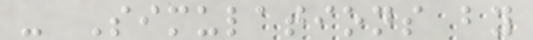- Simulations by
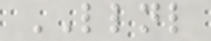LLNL
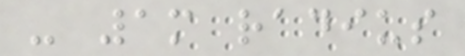- 1m radius
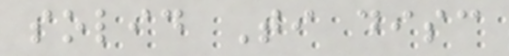solid Ti disc
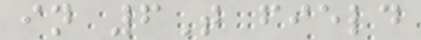in 6T field
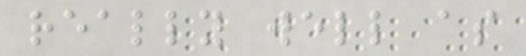really well as
